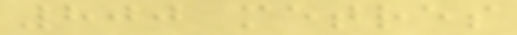800 metres
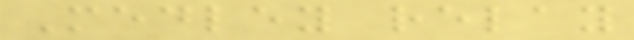Medley relay
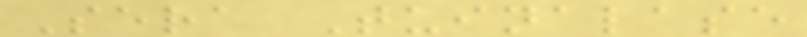Sera Tuinalase
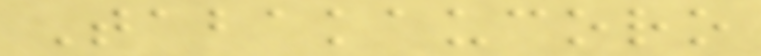Tabakaucoro
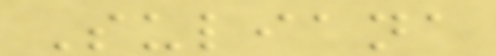Suliana
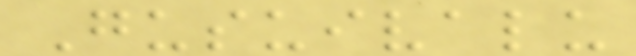Gusuivalu
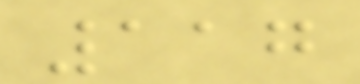117
